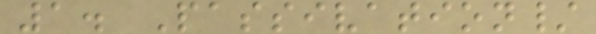1. Passivation/
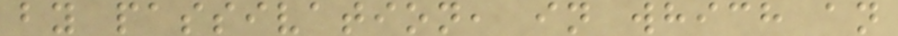by passivation, in which an
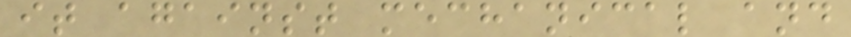it against mechanical and
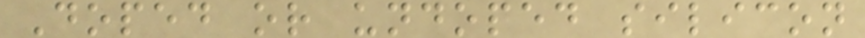Doped or undoped silicon
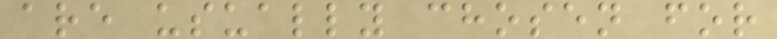are usually chosen for
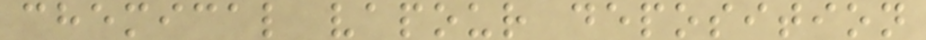chemical vapour deposition
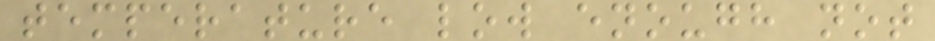temperature low enough not
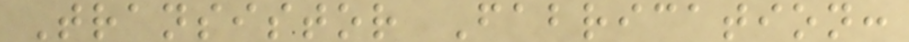Transistor Fabrication:
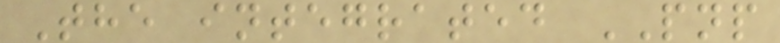The integrated PNP
